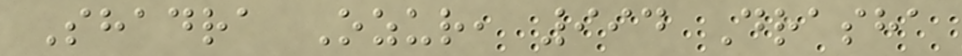Shadra Ozur, 994 Drasha
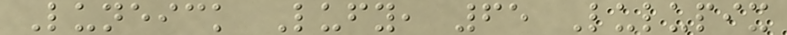Luneick Lufy, 65 Lulupix
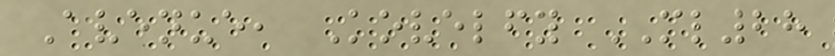Avenue, Kovelfy ML28
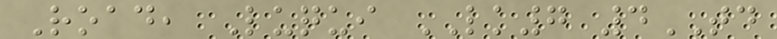Road, Luqui LK7 4TD
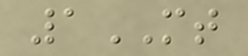1MT
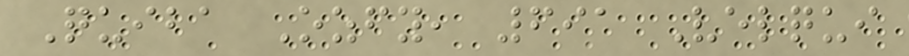Quiba Ozfy, 691 Velqui
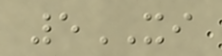5XI
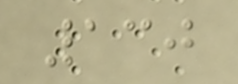130
